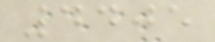4405
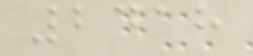2418
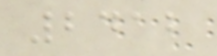2412
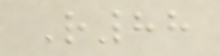R88
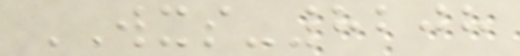WXS-8208
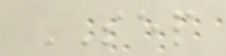SEP
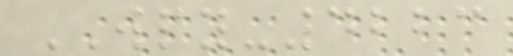WPY-4223
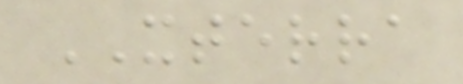XTERRA
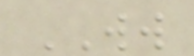WW
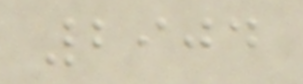2904
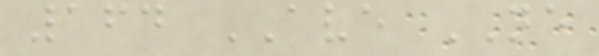164 AVE NE
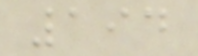194
